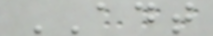ADT
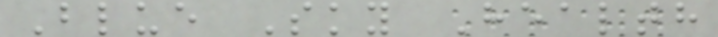Blue Sky Health
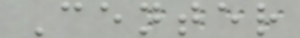Center
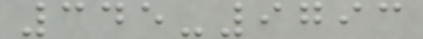345-9793
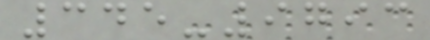345-9793
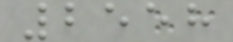2558
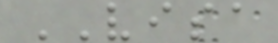VISA
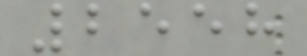2558
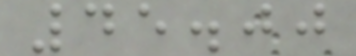45.00
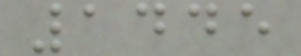1445
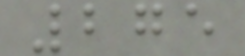275
